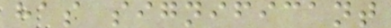has significant
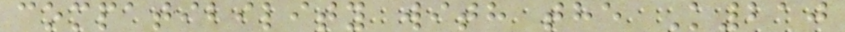compatibility with the K210
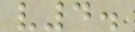v4.
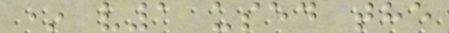* v1 used the
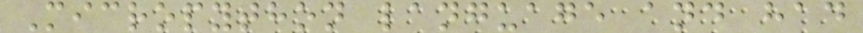Micropython language and had
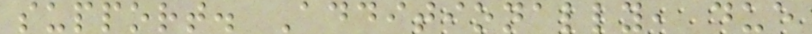support. Additionally, due
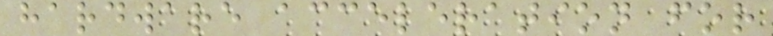hardware acceleration for
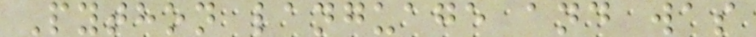Python language and was
